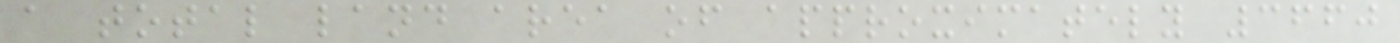a total land area of approximately 3660
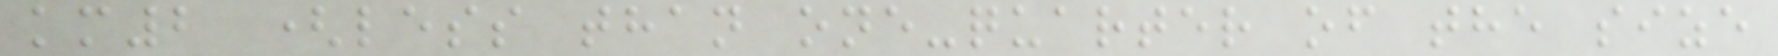km2 (less than one-quarter of the size
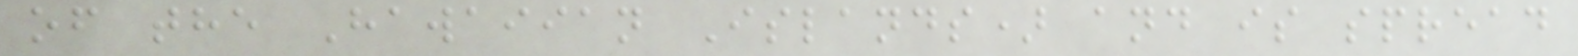of the Hawaiian Islands) and is spread
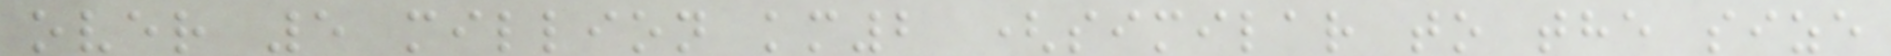over 5 million km2 (similar to the size
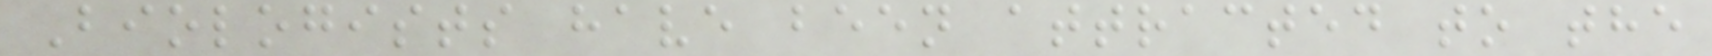Biologists have been attracted to the
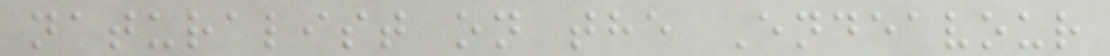naturalist on the Endeavour
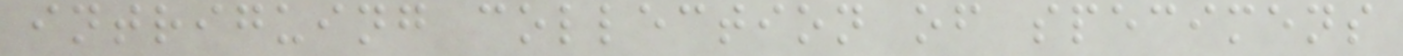intriguing collection of specimens
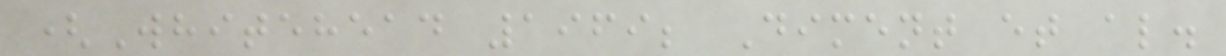(Whitehead 1969; Diment et al.
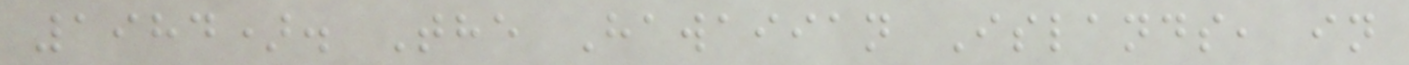1984). The Hawaiian Islands, in
